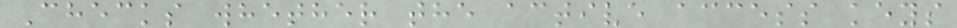Checks whether the active access keys
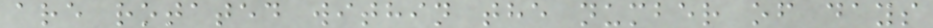are rotated within the number of days
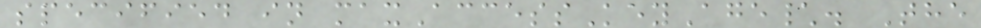specified in maxAccessKeyAge\. The
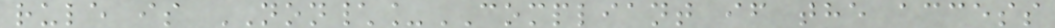rule is NON\_COMPLIANT if the access
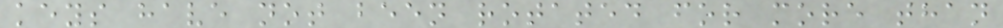keys have not been rotated for more than
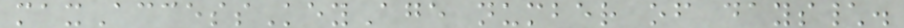maxAccessKeyAge number of days\.
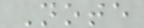Note
